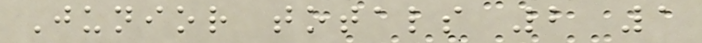Junior totals 2 1
